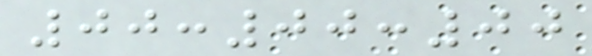00:00:00
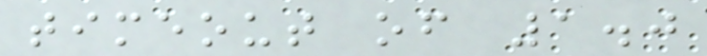timeout of 1.0
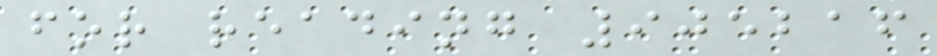for reading 905216
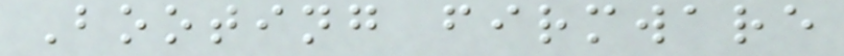Booting firmware
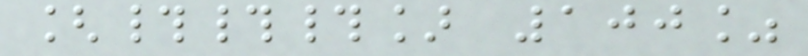[###] 100%
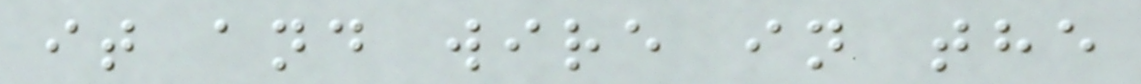it and wire in the
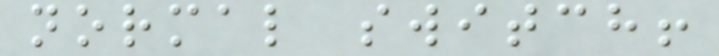normal switch!
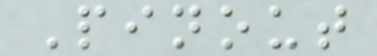Pinout
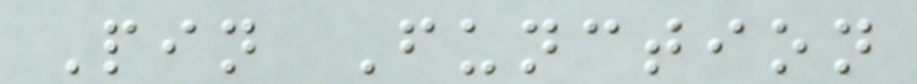Pin Function
